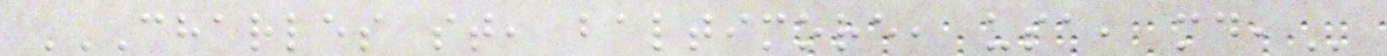CHARLES ST, BALTIMORE, USA, MD,
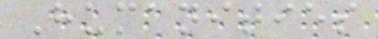Humanities
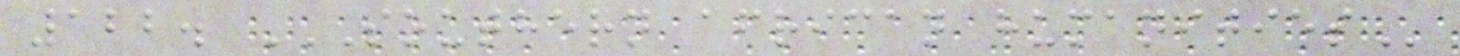122. SOUTHERN AFRICAN HUMANITIES
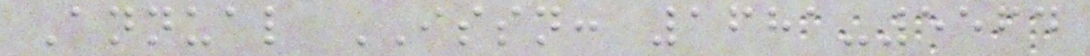Annual ISSN: 1681-5564
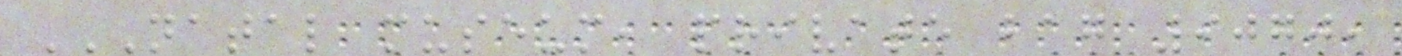NATAL MUSEUM, PRIVATE BAG 9070,
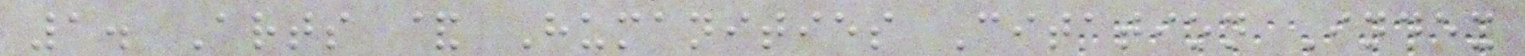1. Arts & Humanities Citation Index
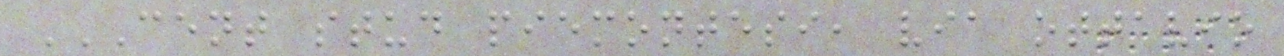CENT STUD PIEMONTESI, VIA OTTAVIO
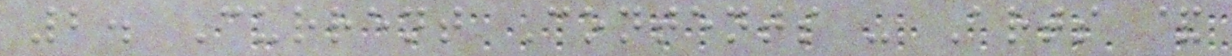2. Current Contents - Arts &
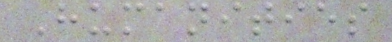Humanities
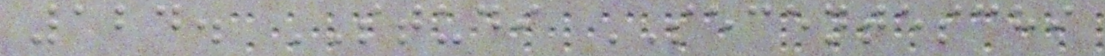124. STUDI SECENTESCHI
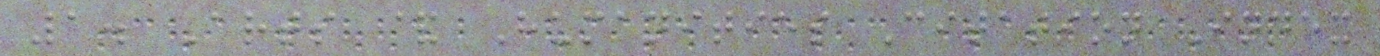1. Arts & Humanities Citation Index
